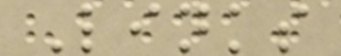Links
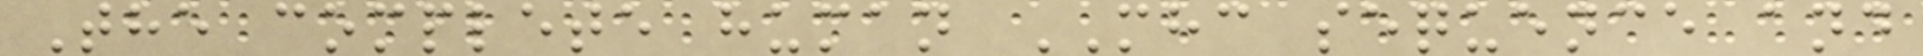The complete human MHC sequence and
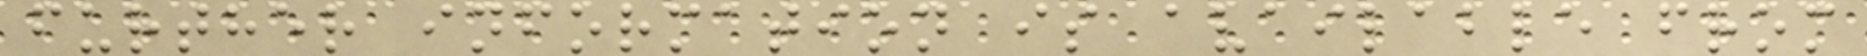further information is available from
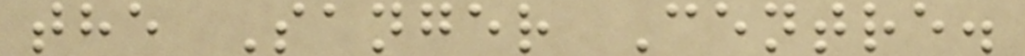the Sanger Centre.
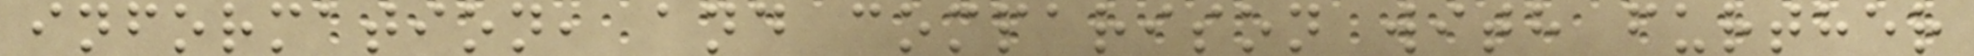information, and comparison with further
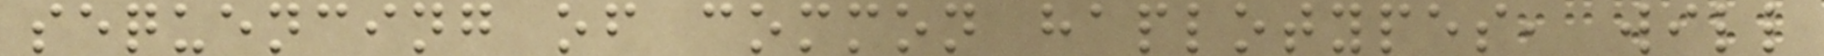sequencing of common haplotypes, will
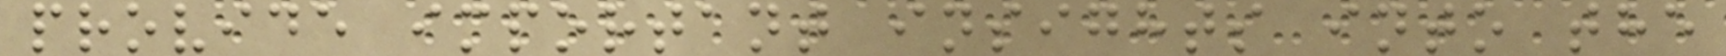provide important insights into the
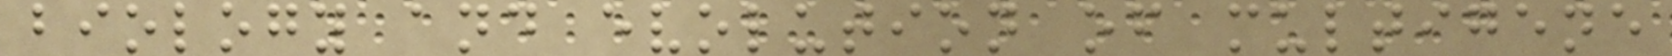biology and evolution of multigene
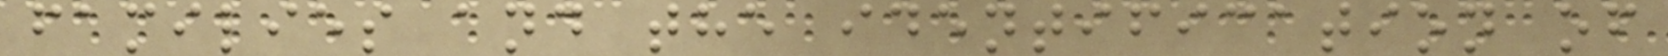families and the identification of
